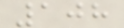108
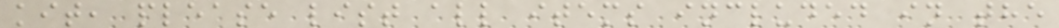kit, please list all items included in the
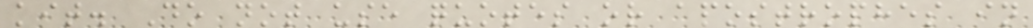kit. Do not use quotes or apostrophes in
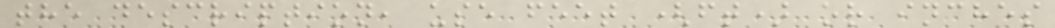the description, use feet (ft) or inches
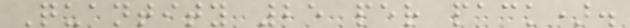Quantity 25 per pack).
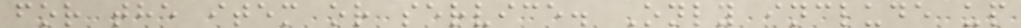for the item or service. Only include up
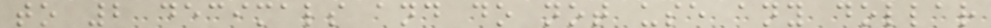to 2 decimals and do not use any dollar
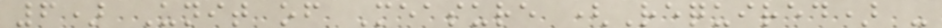6) Unit of Measure (Required) -
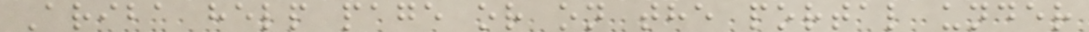Ariba help page or on the portal under
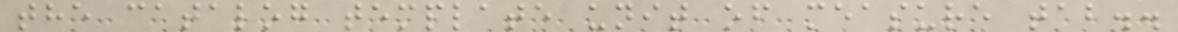the catalog template unit of measure tab..
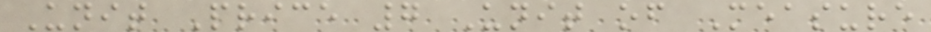Unit Price 7 Unit of Measure
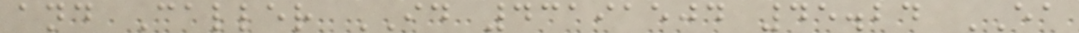and Caller ID 43191504 45.24 EA
